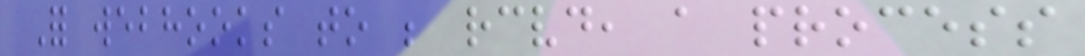For webhooks to be received, a process
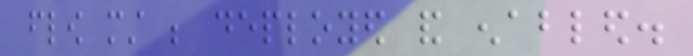flow must be deployed and enabled.
